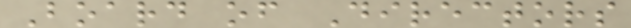Board of Directors
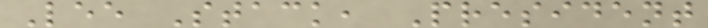Lee Stack, President
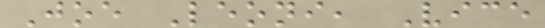Joe Leoni, Vice
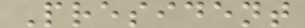President
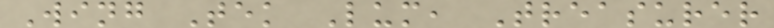Wing Tek Lum, Treasurer
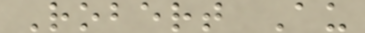Robert Au
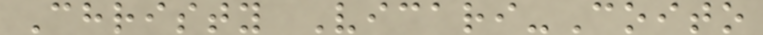Christy Vicari-Coito
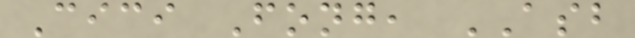Cici Fong, ASB
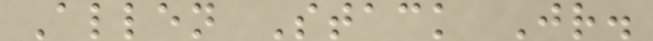Allen Stack Jr.
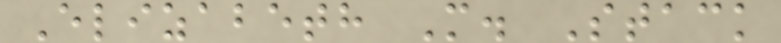Elizabeth M. Stack
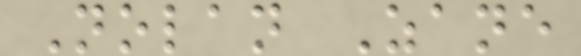Nolan Zane
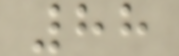88
